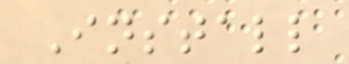Install
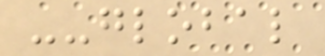--global
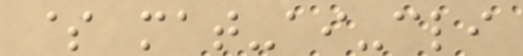$ mat-ai-cli
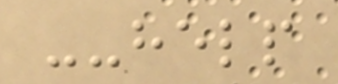--help
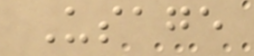Usage
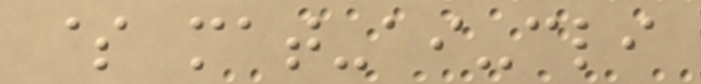$ mat-ai-cli
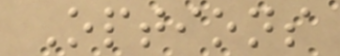Options
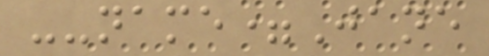--name=Jane
